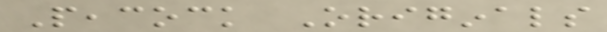Peacock Originals
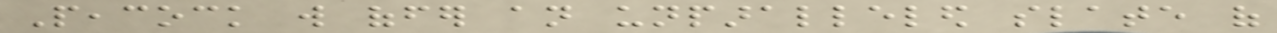Peacock will offer an unparalleled slate of
